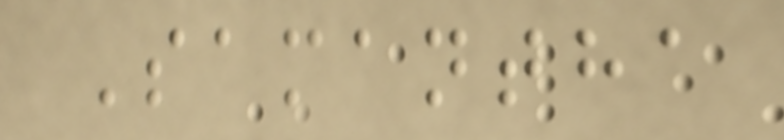Samantha
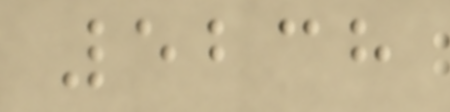5238
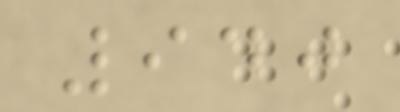940
